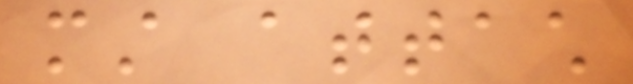must attach
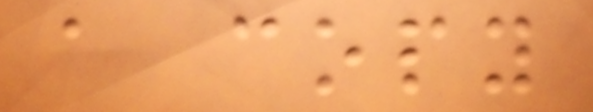a copy
